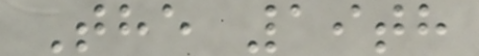The 19th
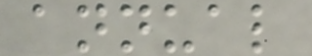annual
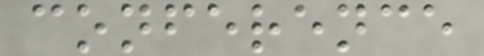conference
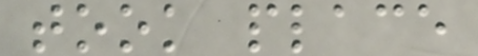took place
